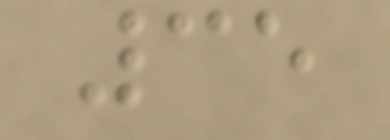35
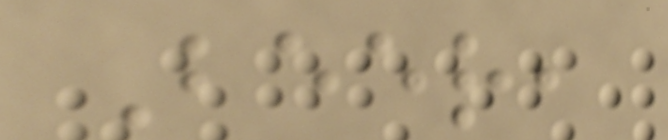Beer,
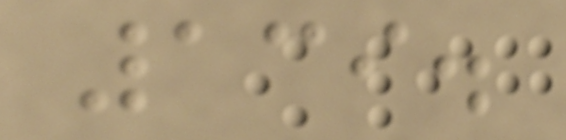139.
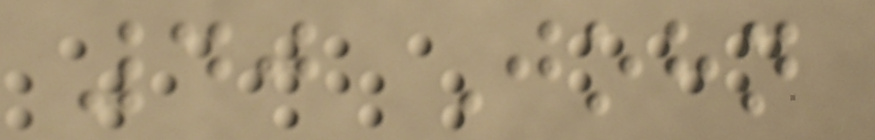40 John
